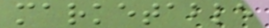marketable
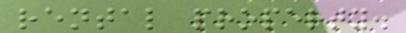rental property.
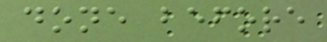done before
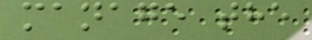manage the
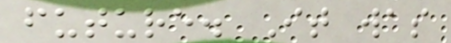future. It was
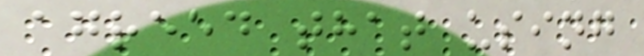agreed that using
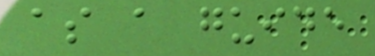as a guide
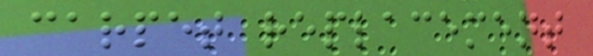carpet replacement
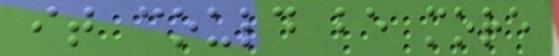it could be more
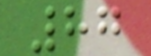87
